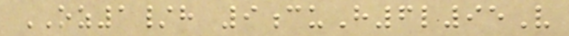OZ1/h 9cuH6l95V
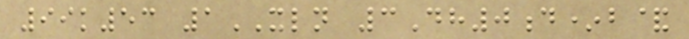99k53 1XLN 3Dh0d*b&
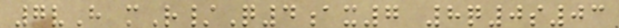7vH mR/Q4ax7 8q0s03
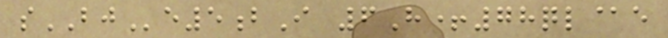sBJe5bI 6H+78ql@e
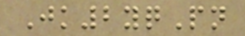Jk2yqPn
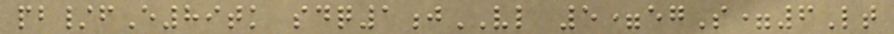pb/fE89tk sdq1jVL 5=egS=6Lt
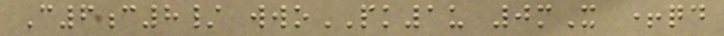C6c8/ wwoPK1u 0mX +qd
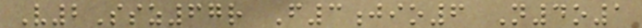V2Ssz67r F3jio6 N4o1
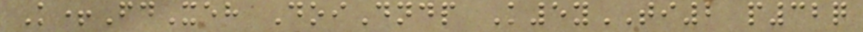K+FdXeh DoiDndp K5yTI2 p32q
